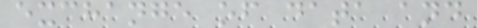exchange of data and
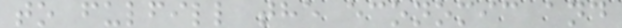to fulfill the economic and
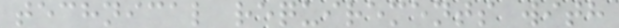technical requirements with
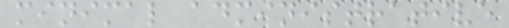minimal administrative
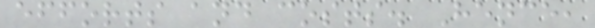efforts and costs. Hence,
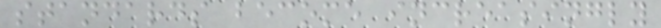standards become increasingly
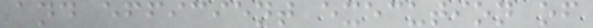and efficient execution of
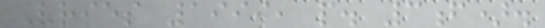Vries 1999, p. 3f).
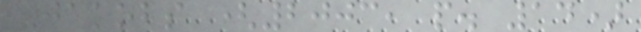Jakobs (2003, p. 14)
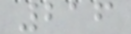216
